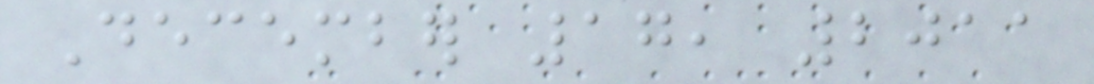December 17, 2011
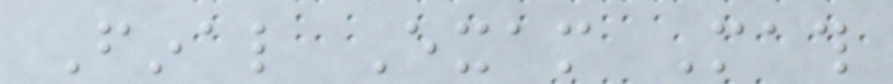Final Exam Math
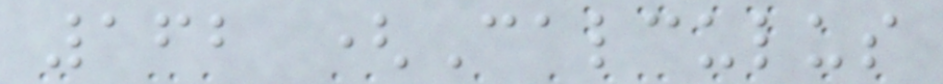162 (Calculus
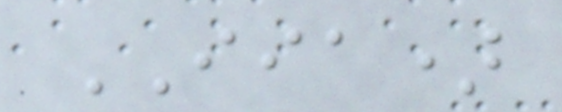IIA)
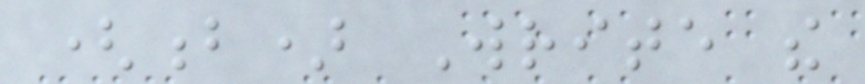(b) Write the
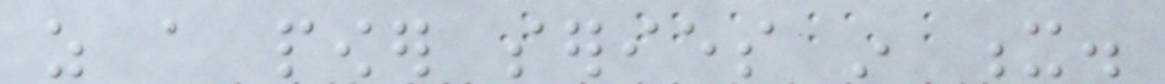as a power series in x.
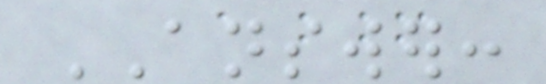ANSWER:
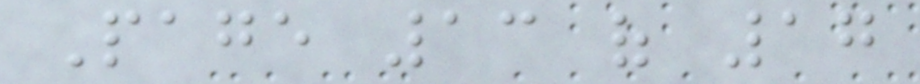Page 13 of 17
